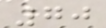70
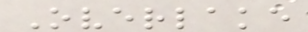Overlake
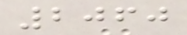2060
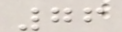76
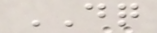DQ
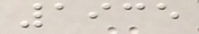1935
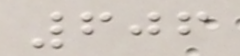606
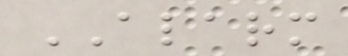ALARM
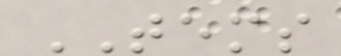TEMS
